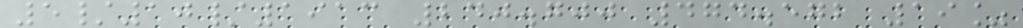5/10/1913 240.700 474.572 19%
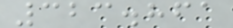323.861
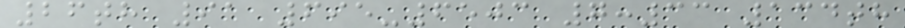26th 91 695-6503 7:33 134th
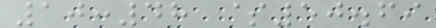10:48 $50.69
